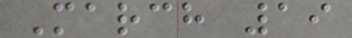March 19
